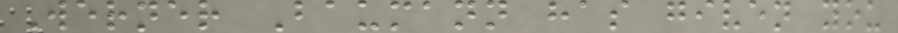Werner Baumann has given you
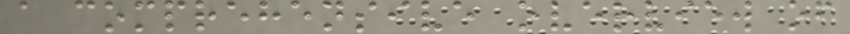a comprehensive overview of
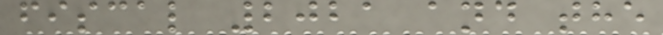fiscal 2021 and the
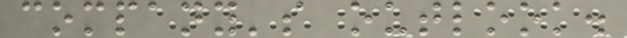company's outlook.
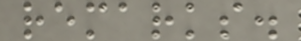remarks.
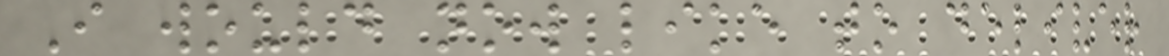I would now like to deliver
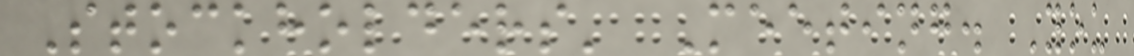Stockholders' Meeting. You
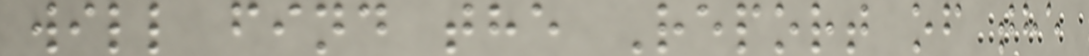will find the Report of the
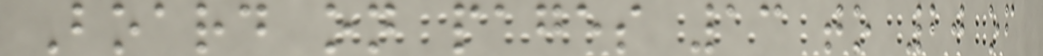Board on pages 13 to 20 of
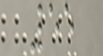55
